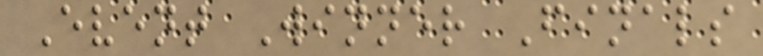Event Winner Finals
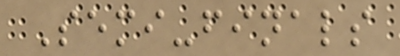Semi-finals
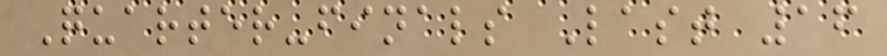Quarter-finals Last 16
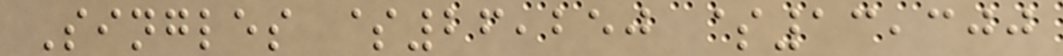Singles $26,250 $13,300
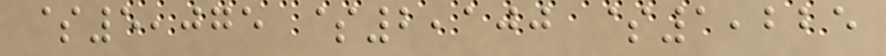$5,075 $2,100 $1,225
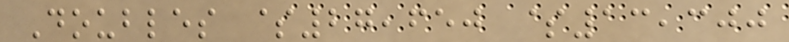Doubles $27,650 $13,300
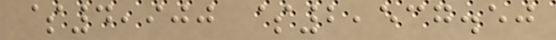$4,900 $2,537.50
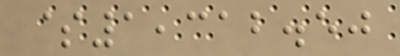$1,312.50
